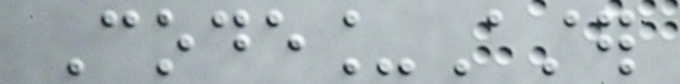Code_Aster
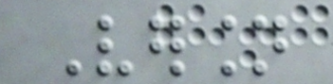Version
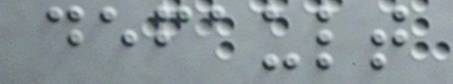default
